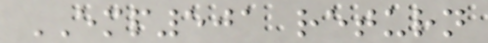EMP501 return
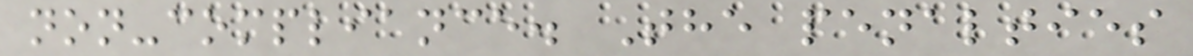non-compliance. The penalties
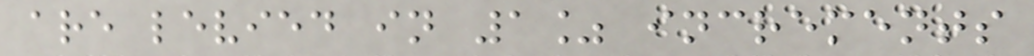are levied in 1% increments
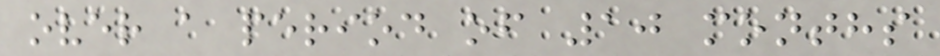over a period of 10 months
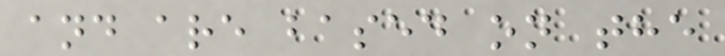and are based on the
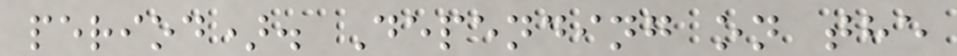period). Depending on the
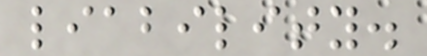liability.
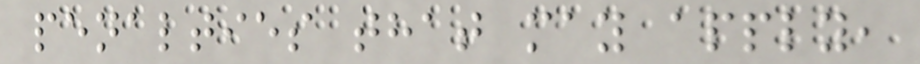penalties that may apply,
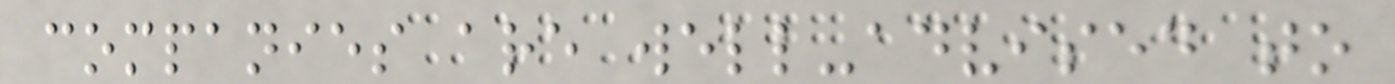companies are well-advised to
